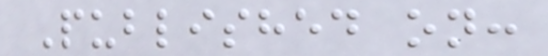Published on:
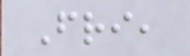Fri,
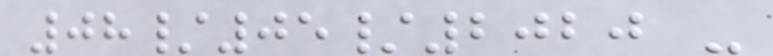08/05/2020 -
